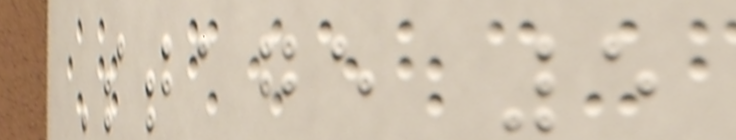Stage 5
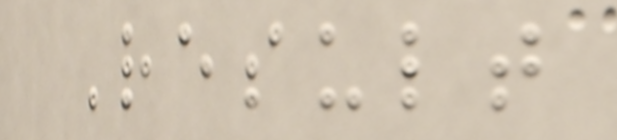Result
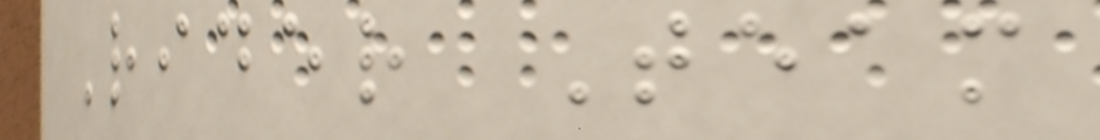Rider Team
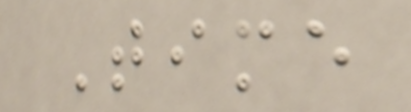Time
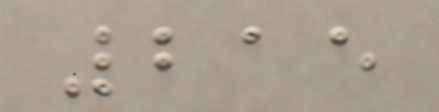215
